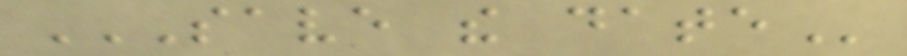SAVE THE DATE
